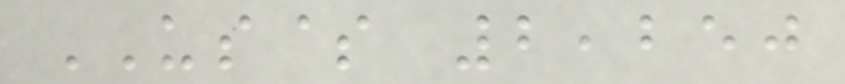US$ 2,250
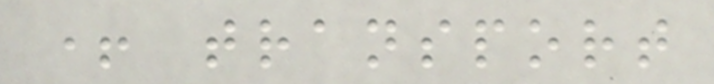+ transport
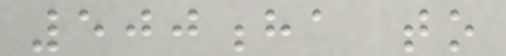500ha to
